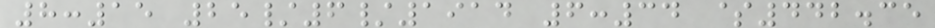8:15 25/6/1914 6:34 $442.35
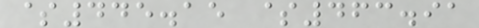$445.15 $463.91
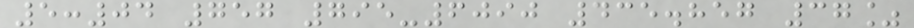5:04 757 795-6090 435.857 37%
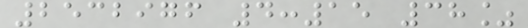2532976 4:15 38%
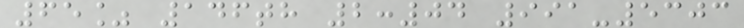65% 146th 2:04 991-5303
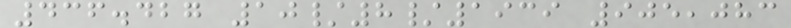436.427 10/8/1939 905,083
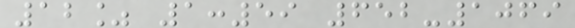12% 1:59 652-1069
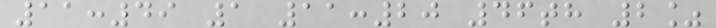11:49 1 11:20 46th 2%
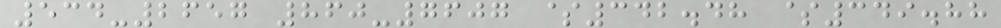534-2657 860-7607 $342.48 $349.88
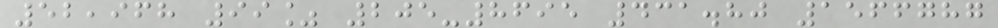52,968 99% 205-8695 431.80 1566787
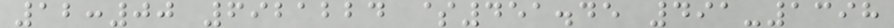12:00 6921224 $451.45 491-1398
